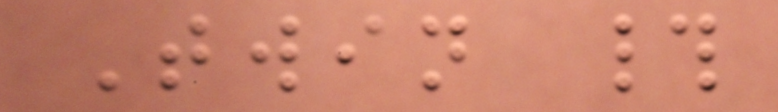Twin #
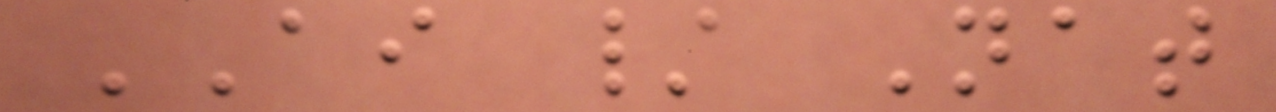AI / Nat
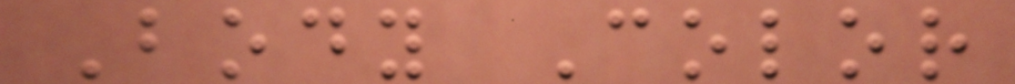Body Color
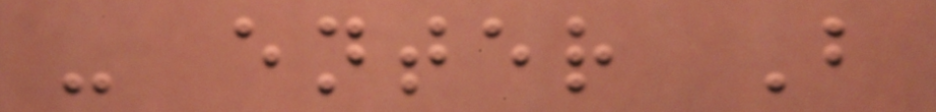- enter B
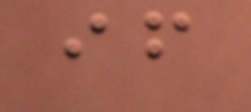if
